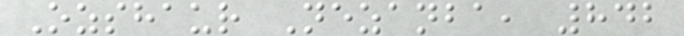Ozshaur Nezanba, 842
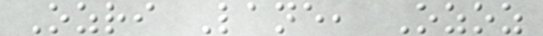Ozri Lane, Ozoz
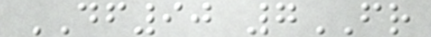DF90 7FR
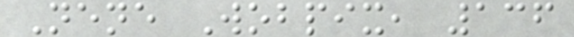Nene Wobpix, 136
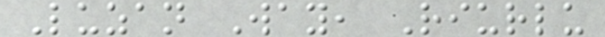Luzan Way, Riurlu
